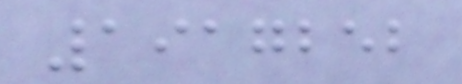1917252
